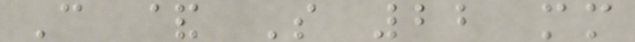C & S 22 mm
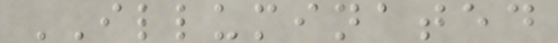ILLUMINATED
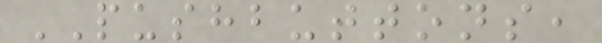PUSHBUTTONS,
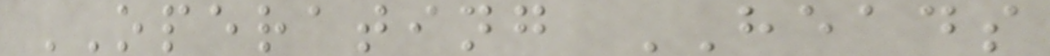OPERATING HEADS
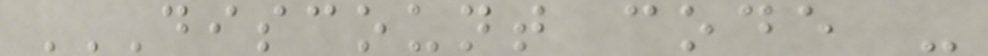DISCOUNT CODE -
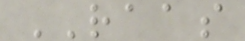RAAS
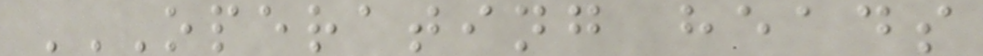OPERATING HEADS
